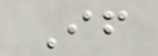If
